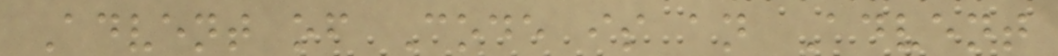Advent of Code is an Advent
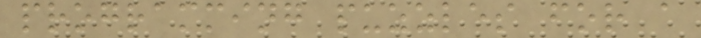programming puzzles for a
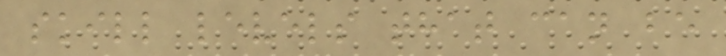skill levels that can be
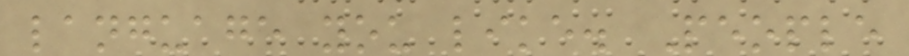language you like. People
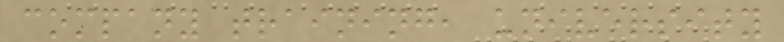company training, university
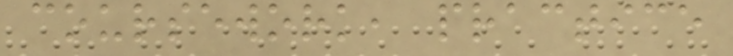coursework, practice
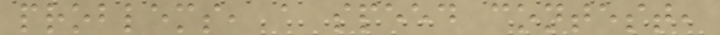problems, a speed contest,
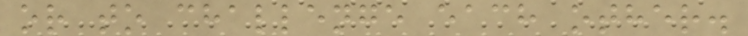or to challenge each other.
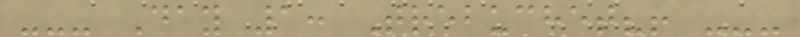--- Day 1: Trebuchet?! ---
